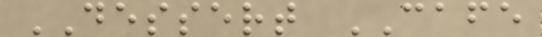DESSERT CAFE
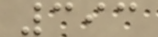393
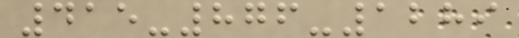415-876-1289
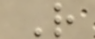R
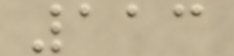113
